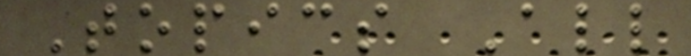Topics All
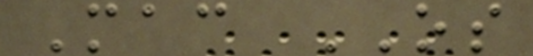Mac OS
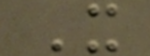X
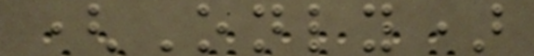(Only)
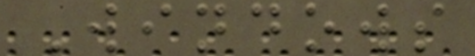Windows
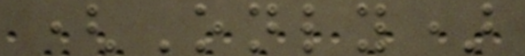(Only)
